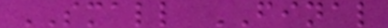SMALL FINAL
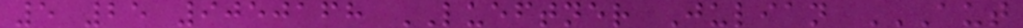5 25 9050168 LUEFTNER Julian AUT
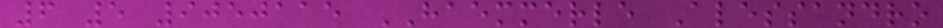6 5 9050115 HAEMMERLE Alessandro
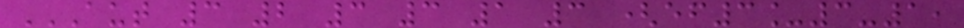AUT 3 2 3 3 1 3 (EF3_3-1,
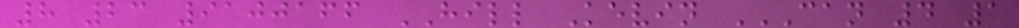8 23 9100166 HILL Kevin CAN 4 1
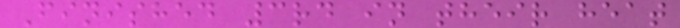Finished 3rd in their heat
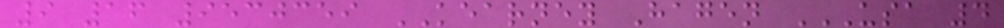9 16 9530359 KEARNEY Hagen USA 4
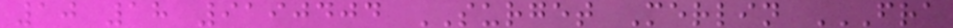10 18 9190404 SURGET Merlin FRA
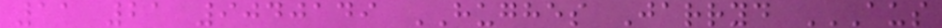11 21 9040149 HUGHES Jarryd AUS
